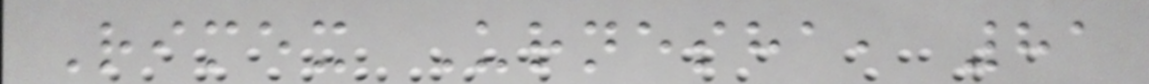Rimex Urnesha, 81
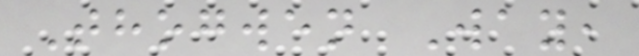Thogwen Way,
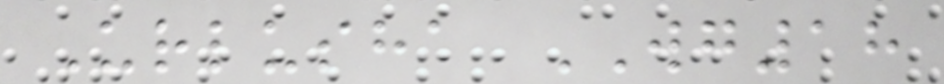Urlusha WG18
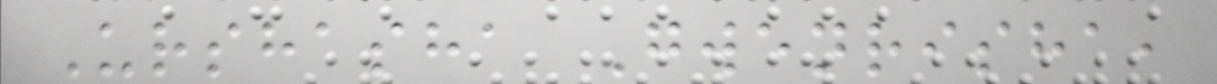Urshasha Gwenrisha,
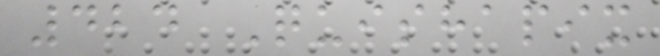424 Quishapix
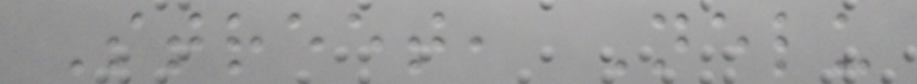Street, Nelu
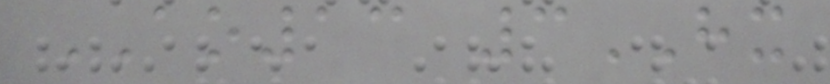AO13 3HX
